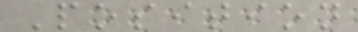Position
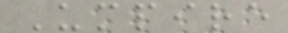Umpire
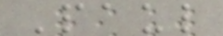Paul
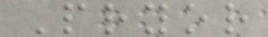Pryor
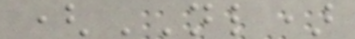(NL)
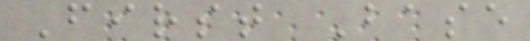First Base
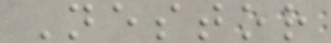Nestor
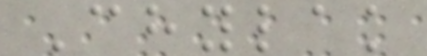Chylak
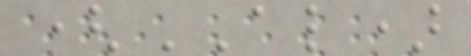(AL)
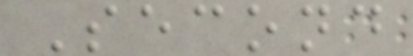Second
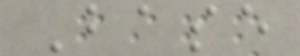Base
